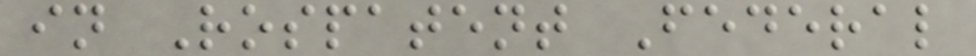in Rospatent Federal
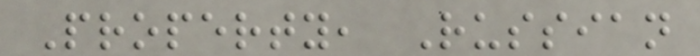Property, Russian
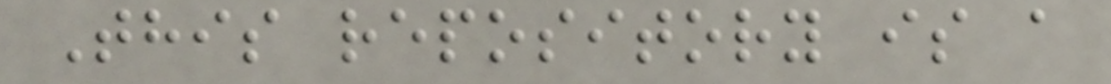This repository is a
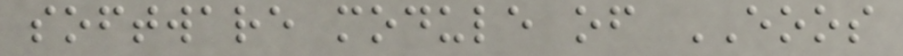software module of EOOS
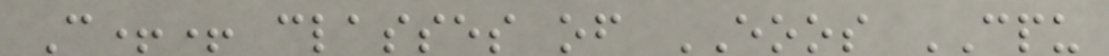C++ classes of EOOS CPU
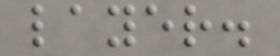layer.
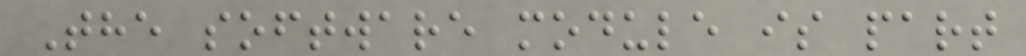The software module is part
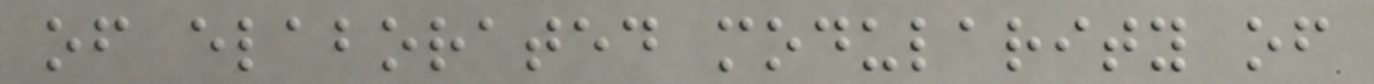of elaborated modularity of
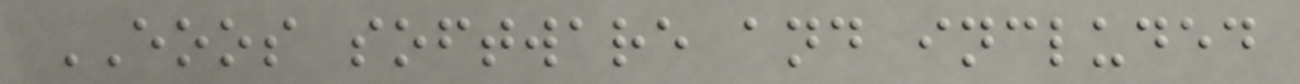EOOS software and included
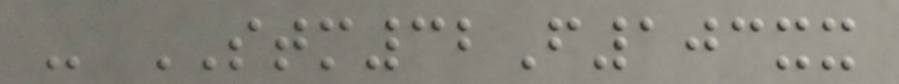- STM32F103xx
